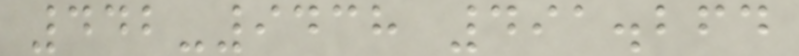442-9438 491.264
